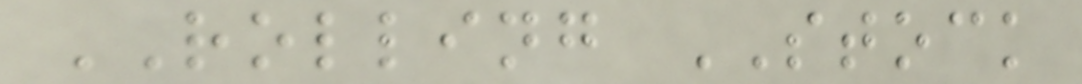ROLLING STOCK
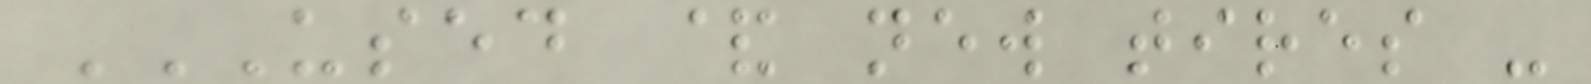USED & NEW TIRES -
